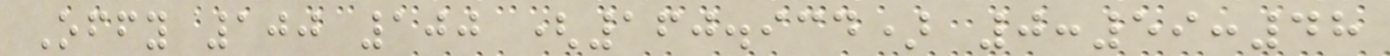Offy 100 100 (160.934) 0:59:48
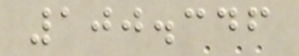100.346
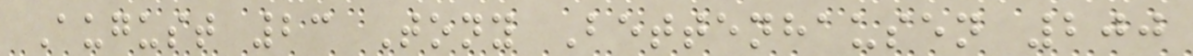August 23 Tony Bettenhausen 200
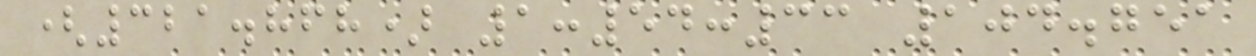(321.868) 1:54:33 104.751
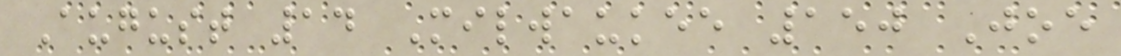August 14 Milwaukee 150 Joe
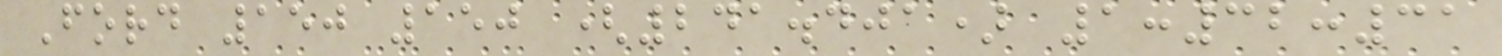Ford 150 150 (241.401) 1:32:31
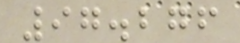97.276
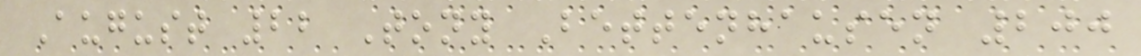August 22 Tony Bettenhausen 200
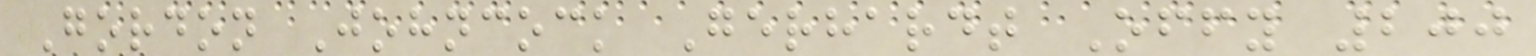Gordon Johncock Gerhardt Offy 200
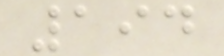194
